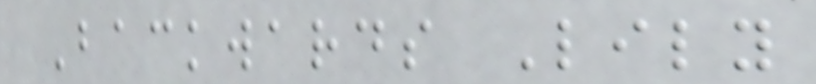Backwards Lily
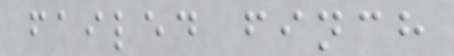failed finch
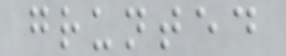grunted
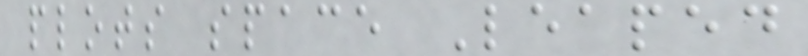plots space Leaped
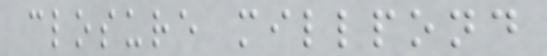closure millpond
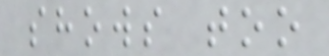shows too
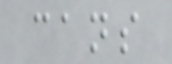cans
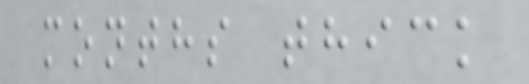months thick
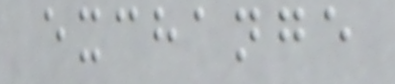exchange
